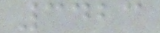3423
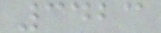3423
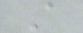A
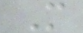M
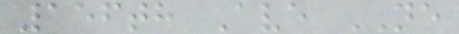156th Ave NE
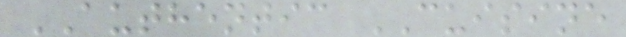AUTHENTIC CUISINE
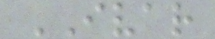IVAR
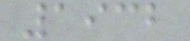1932
